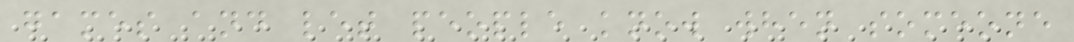games and let people know when someone
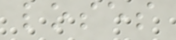loses
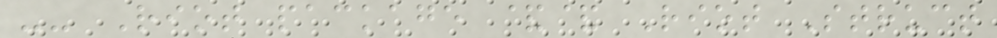-- Riot package && Riot Struct
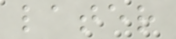later
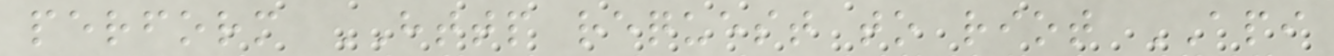perform HTTP request to riot API
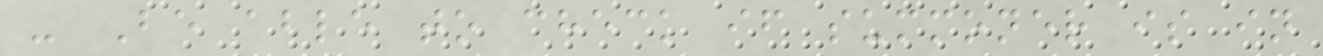- Be able to check if summoner is in
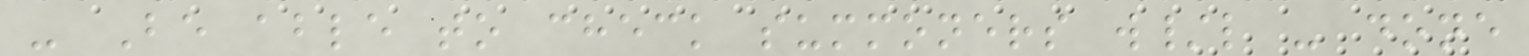- Be able to check summoners w/l - done
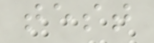test
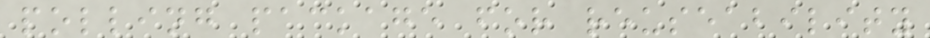polling package for reuseability
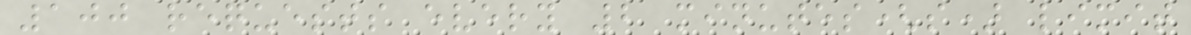100 requests every 2 minutes(s) limit
